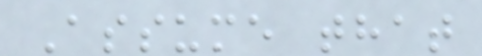Assume that
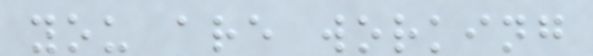you are working
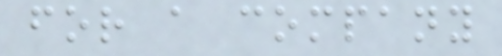for a company
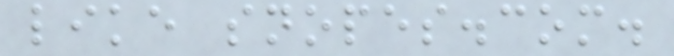like snopes.com.
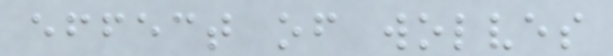effect of wolves
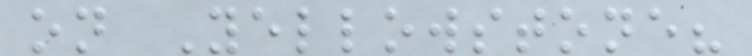on Yellowstone?
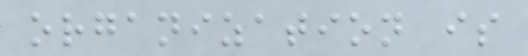organization is
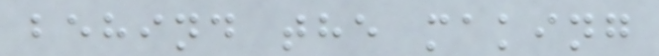behind the making
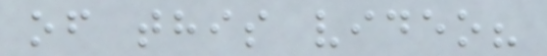of this video?
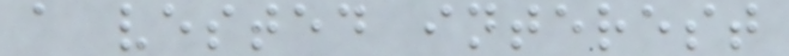a vested interest
